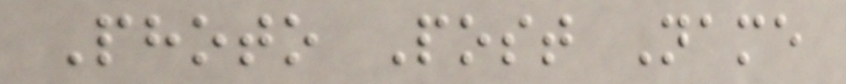Photo Post Name
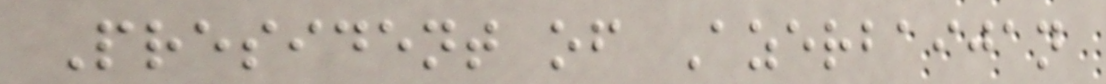President of Azerbaijan
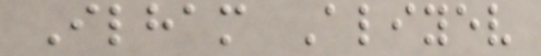Ilham Aliyev
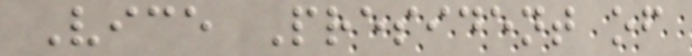Vice President of
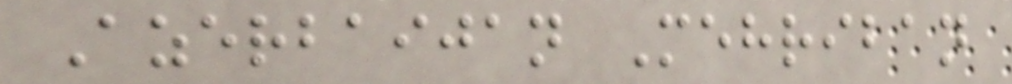Azerbaijan Mehriban
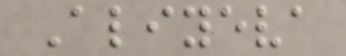Aliyeva
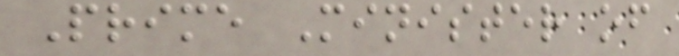Prime Minister of
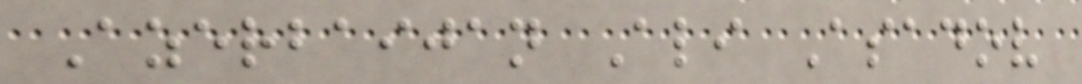Azerbaijan Ali Asadov
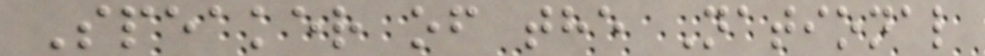Speaker of the National
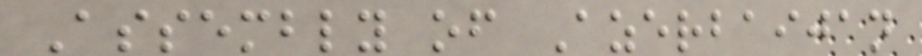Assembly of Azerbaijan
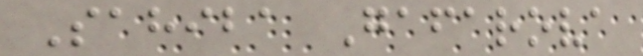Sahiba Gafarova
